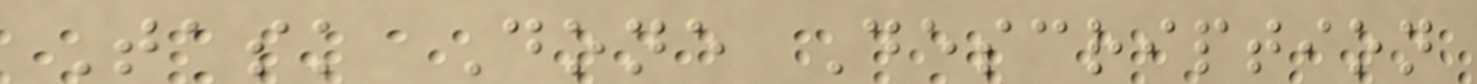Task Done Description
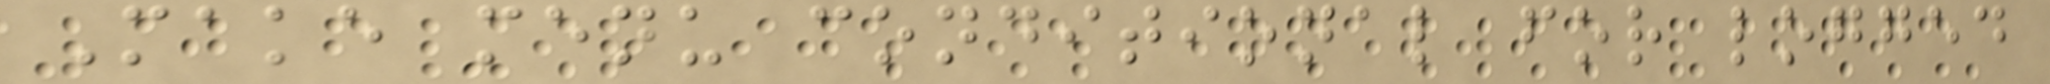Make menu conditional for logged
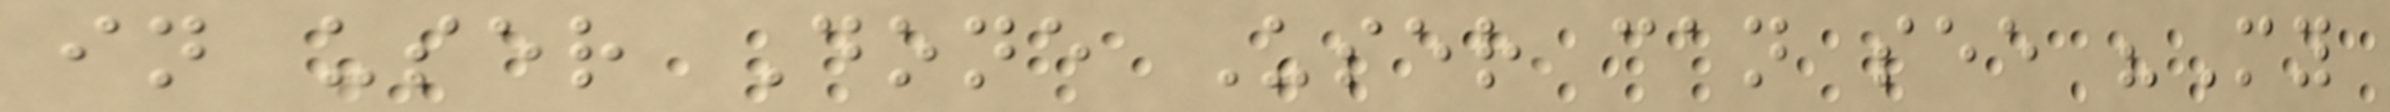in user Done User can see "My
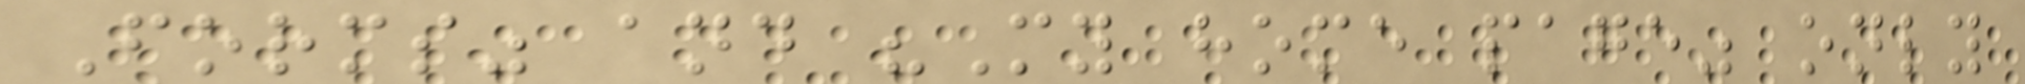Forms" and "My home page" only
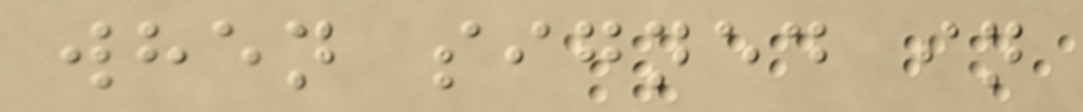when signed in
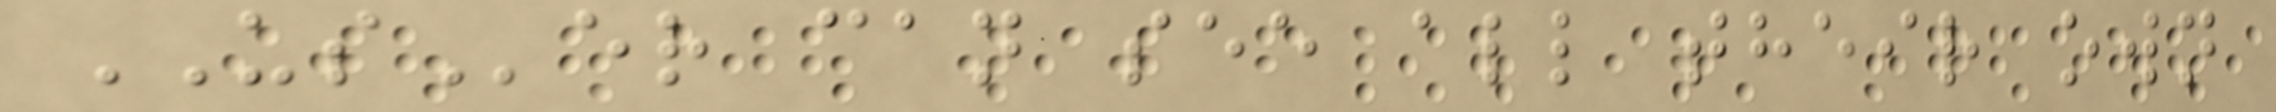USer can see all their own
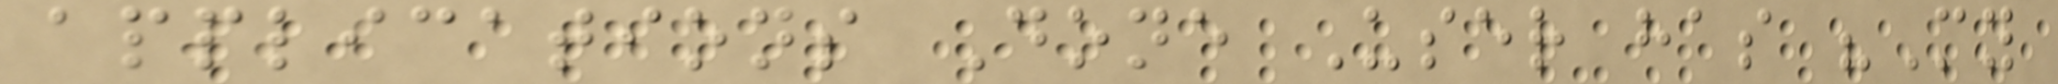applications Done User has "My
